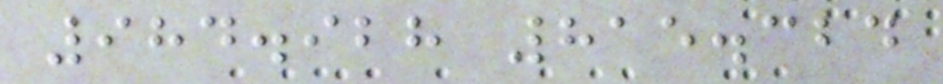984.928 815.324
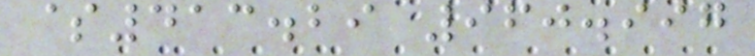$413.29 960.997
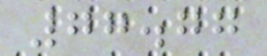77.77
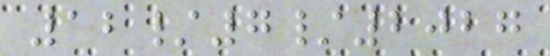12/7/2027
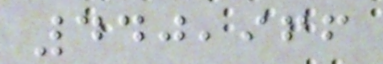440,966
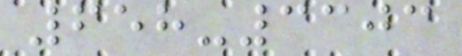658-3303
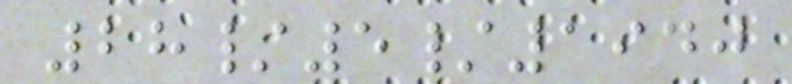28/5/1940
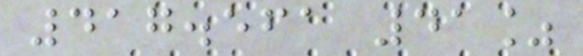417.561 41%
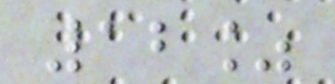12%
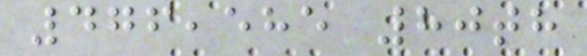476,585 80th
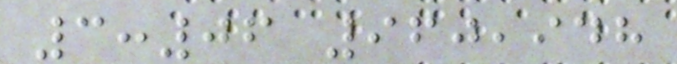3:06 960,948
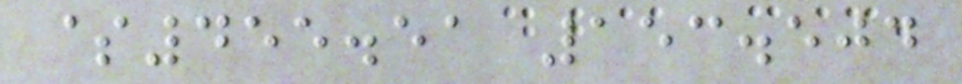$455.51 153.504
